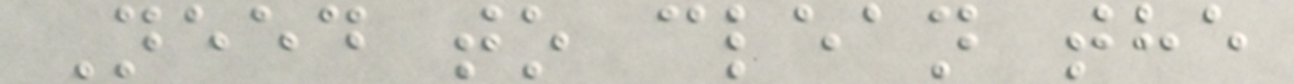Need to clean the
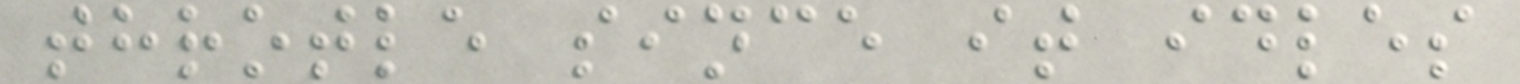throtle since it idles
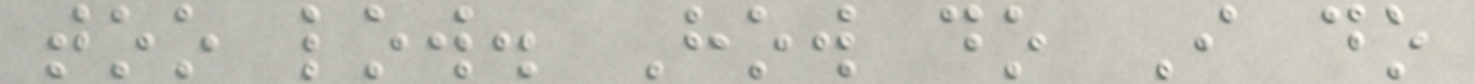too low. How do I do
